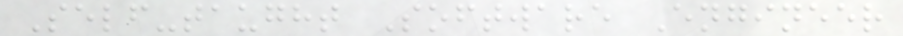Self-taught Software Engineer
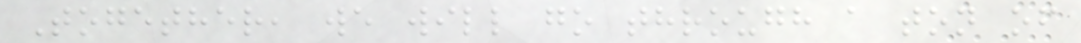Together, we will go through a ton of
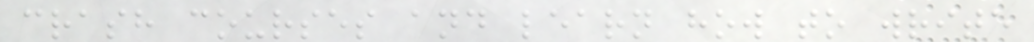crash courses and learn how to write
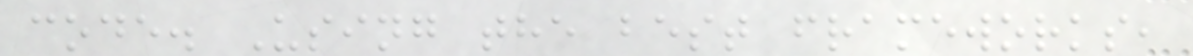code. Using the best frameworks,
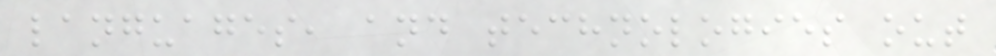languages, and technologies out
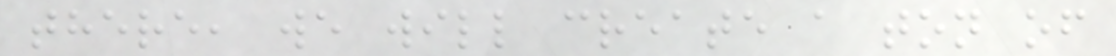there, we will create a ton of
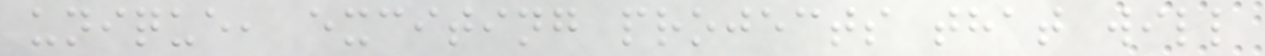unique, exciting projects that will
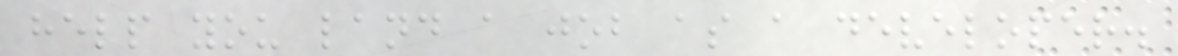help you land a job as a developer.
